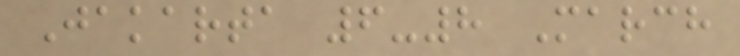Jakarta 6-8 March
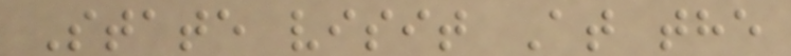State visit At the
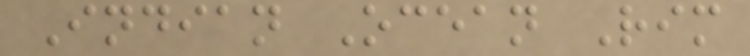Indian Ocean Rim
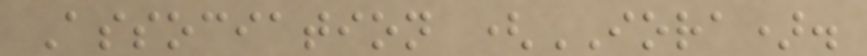Association (IORA).
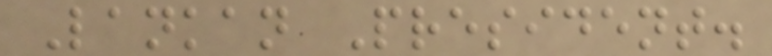Lankan President.
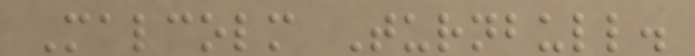Malcolm Turnbull.
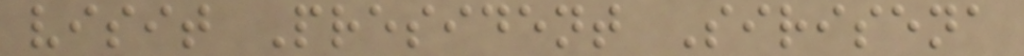visit President Sirisena
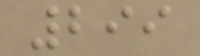299
